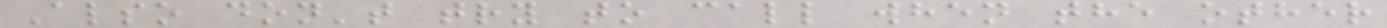Also don't try to call when the other
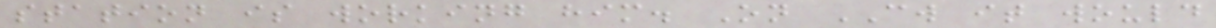station is working him. On CW it would
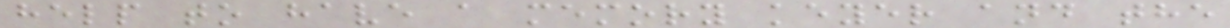help to have a memory keyer and the
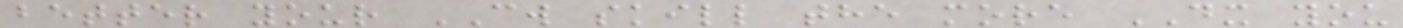better your CW skill the more DX you
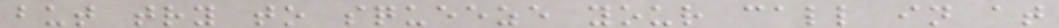but try to squeeze your call in at
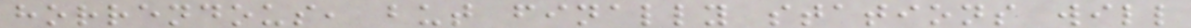horrendous, but finally stations will
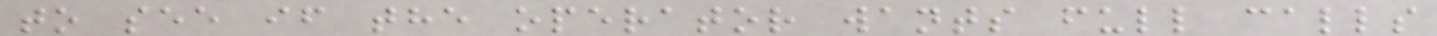to see if the operator wants full calls
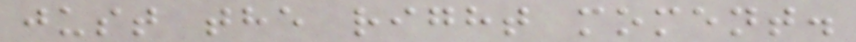just the right moment.
